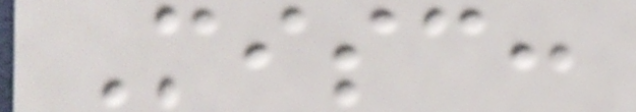Misc:
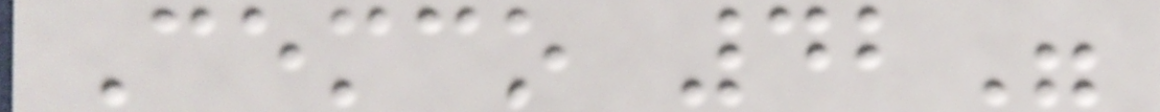Cemco 42"
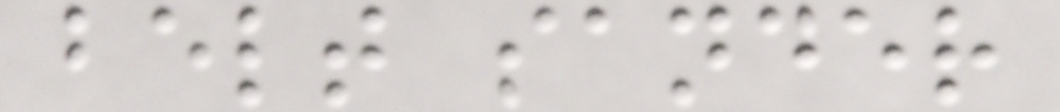belt sander
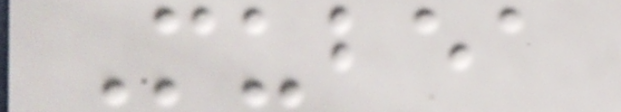Mubea
